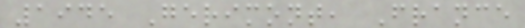1945 Gerimont, France
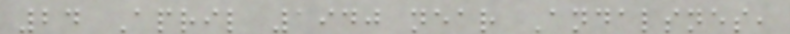24 April 1940 near Andalsnes,
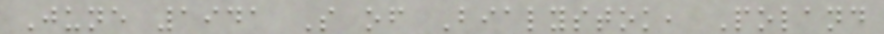June 1941 S of Bialystok, Poland
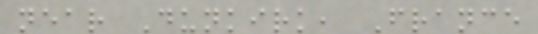near Dunkirk, France
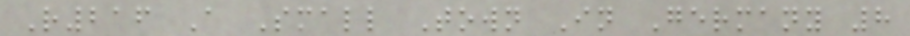R216 A Small Town In Germany 8
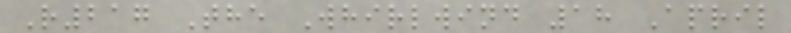R217 The Whirlwind 18 April
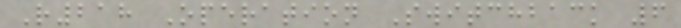R218 Operation Switchback 6
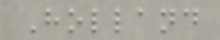Holland
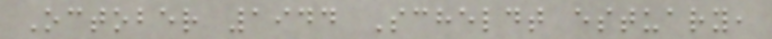October 1944 Scheldt estuary,
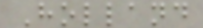Holland
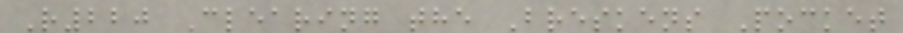R220 Clearing the Breskens Pocket
